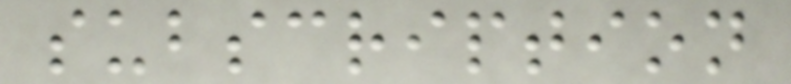subscription
